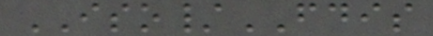ISO/FDIS
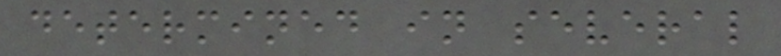determined in several
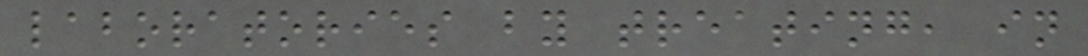laboratories by treating, in
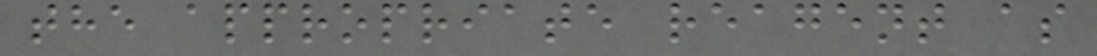the appropriate reagent as
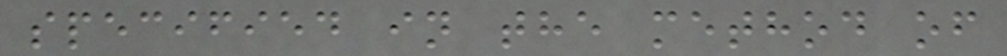specified in the method of
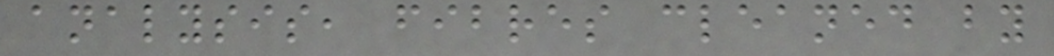analysis, fibres cleaned by
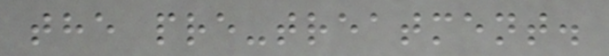the pre-treatment.
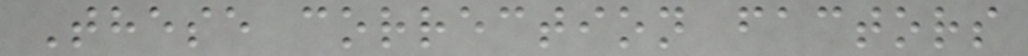These correction factors
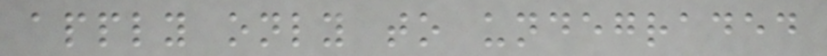apply only to undegraded
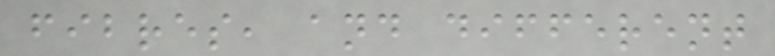fibres, and different
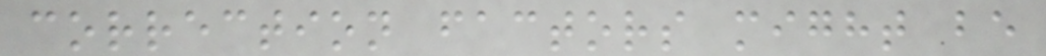correction factors might be
